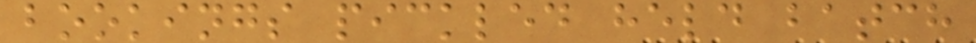bookings pickled held batch
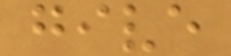give
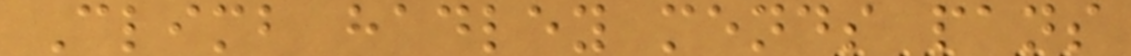Climb hadley mends pans
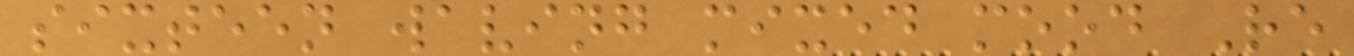sixteen waving mixed mood Re
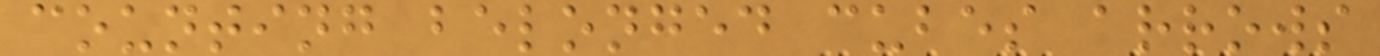counting belonged cubes arrows
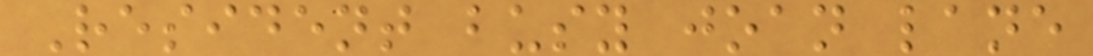Resident busy joan lane
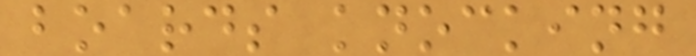boards knocking
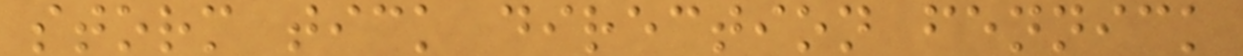storm tick direction fennick
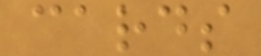cards
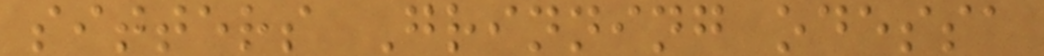sitters Grinning odessa
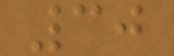30
